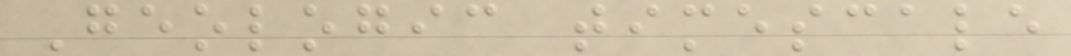Geologic timescale
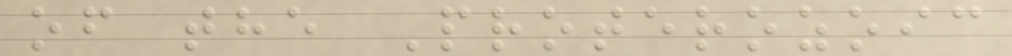of the Proterozoic
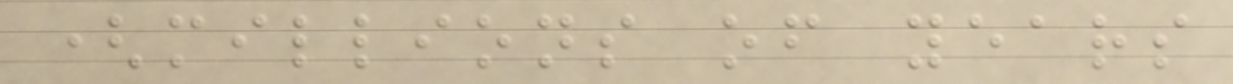(millions of years
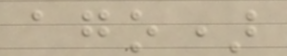ago)
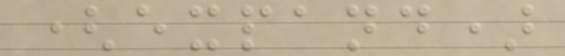(expand)
